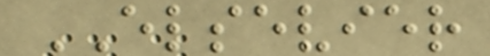ELSEVIER
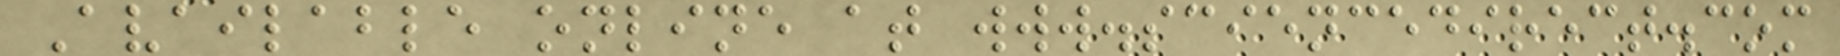Available online at www.sciencedirect.com
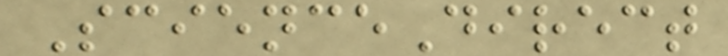ScienceDirect
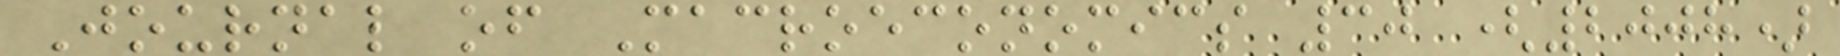Journal of Macroeconomics 30 (2008)
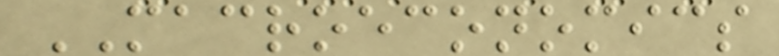MACROECONOMICS
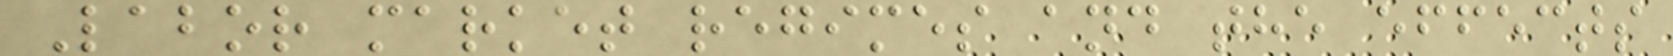Labor market regimes and the effects
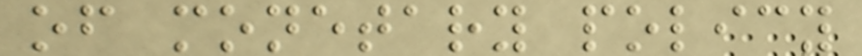of monetary policy
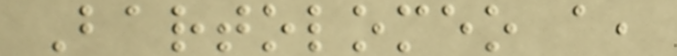Bartolomeo a,
